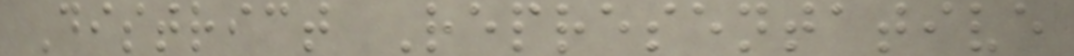District Representative
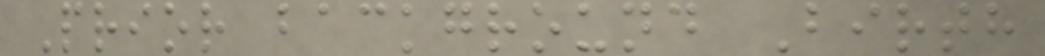Prior background Birth
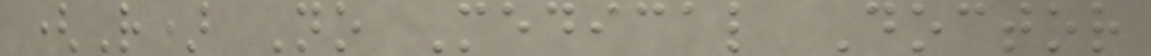(R) No Medical Doctor
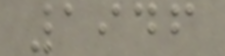1946
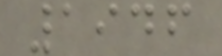1946
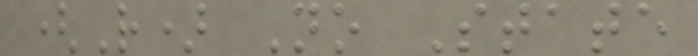(R) No State
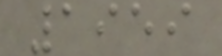1959
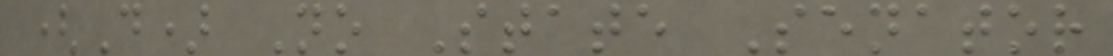(D) No State Senator
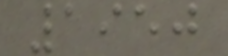1950
